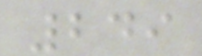249
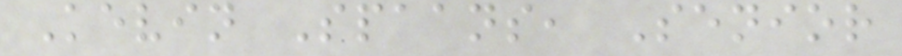Kevin Spaans, Senior
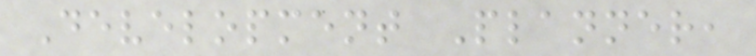Development Planner,
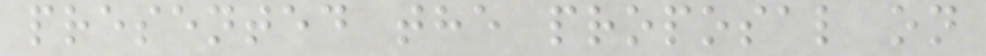presented the proposal on
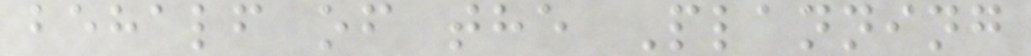behalf of the Planning
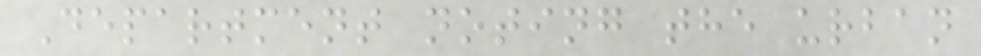Department noting the urban
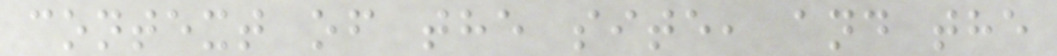context of the site, and the
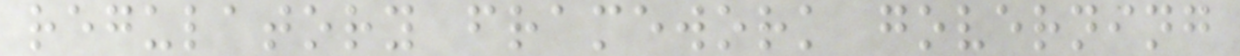regulatory framework governing
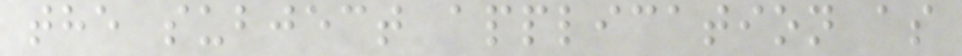the subject application as
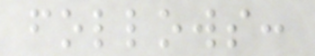follows:
